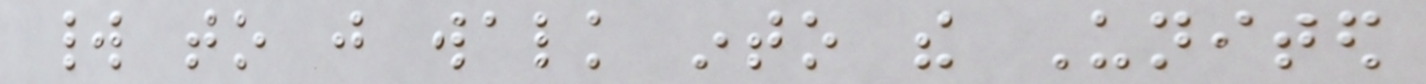world to just walk into the United
